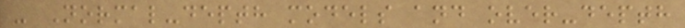- Normal-depth models and over-depth
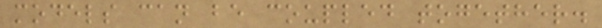models can be coupled together.
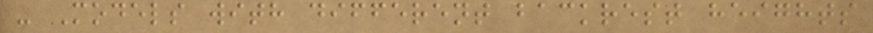- Models with different backrest heights
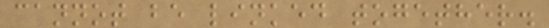cannot be linked together.
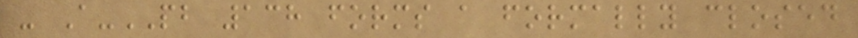- A-PB 138 forms a formally closed
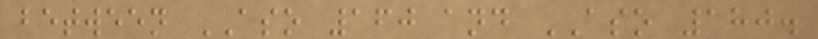between ASO 160 and ASO 180.
